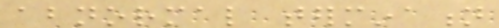abnormal termination
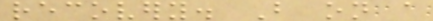recovery. But on a
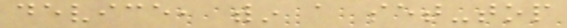device, within a set-top
